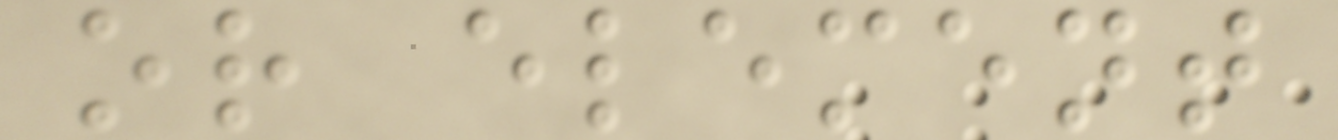or element
